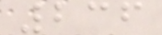236
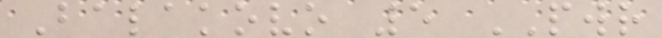Balakovo 5 PWR
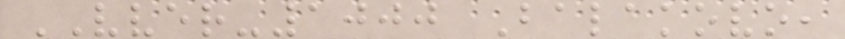VVER-1000 Balakovo,
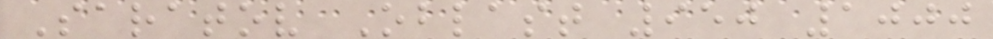Saratov Oblast 950 1000
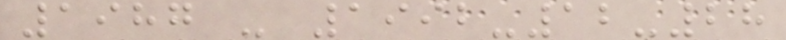1987 - 1992-12-28
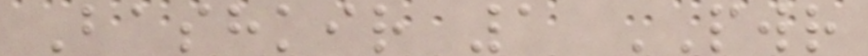Bashkir 1 PWR
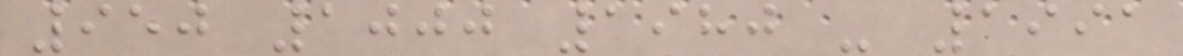950 1000 1980 - 1991
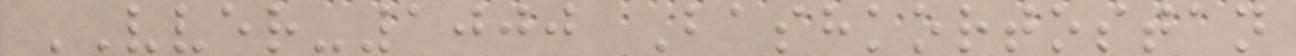VVER-1000 Bashkortostan
